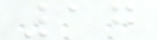17
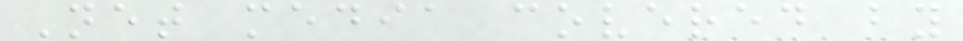Net media covered by
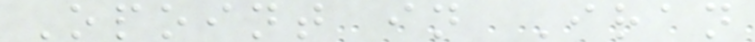Opoint in Iran
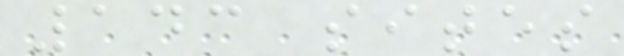143 sites
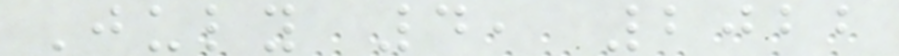July 4, 2022
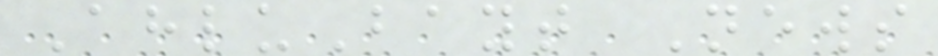AhluBayt News
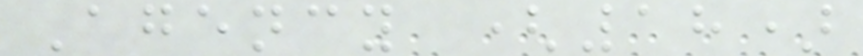Agency (18)
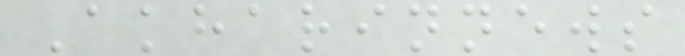Akharinnews
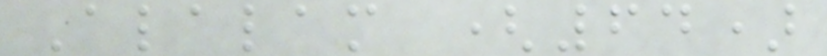Alalam (64)
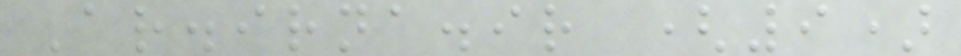Ar.irna.ir (9)
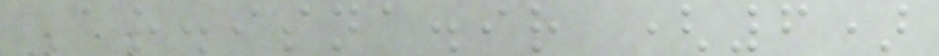Ar.isna.ir (6)
